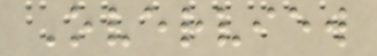Overview
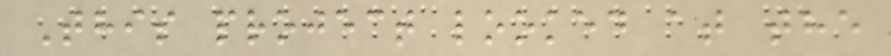This project looked at the
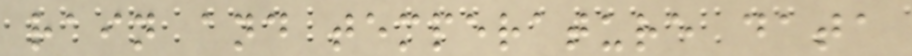rain and temperature data
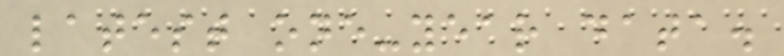latest one-year data.
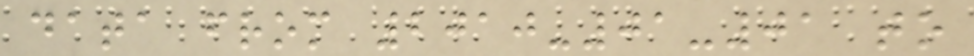data from 2010-01-01 to
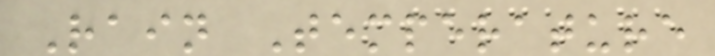Rain Temperature
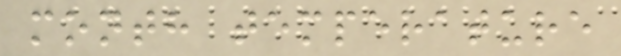month temperature
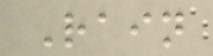Rain
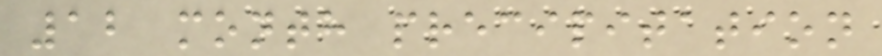12 month precipitation
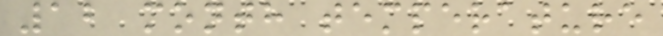12 month temperature
